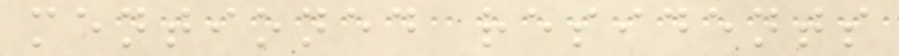mentioned residents
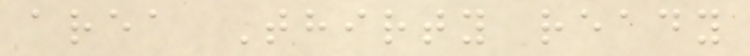area Thirty ready
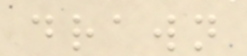drawn
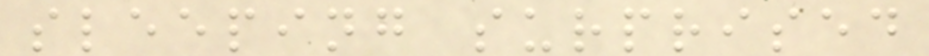sleeping surprised
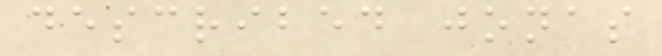described jonas
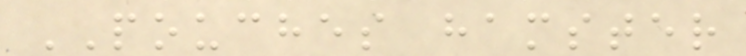POUCHES hamster
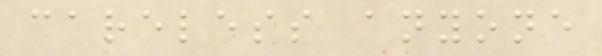careless anyone
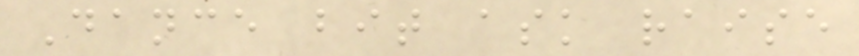Dance bit ask raise
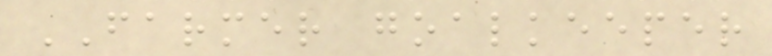FARMER goalkeeper
